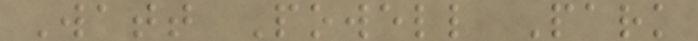Watt Powell Park
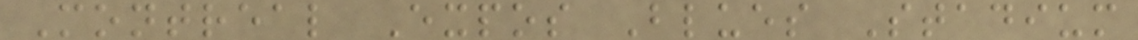Montreal Expos Blues Stadium
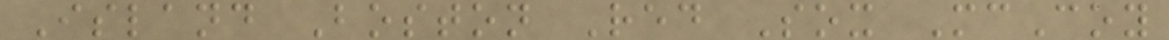Island Boston Red Sox McCoy
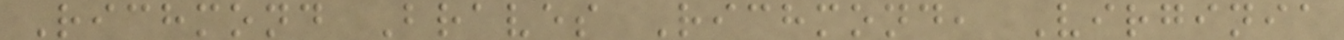Richmond Braves Richmond, Virginia
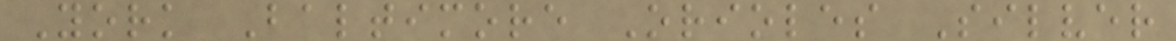York Baltimore Orioles Silver
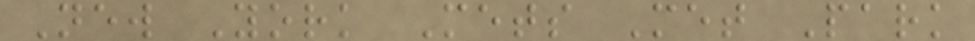New York Mets Met Park
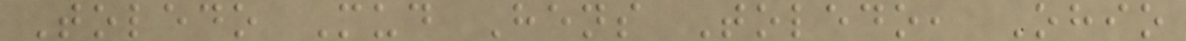Toledo Mud Hens Toledo, Ohio
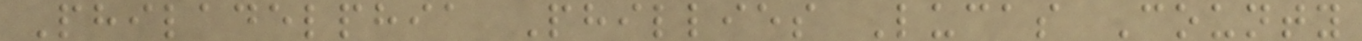Philadelphia Phillies Lucas County
